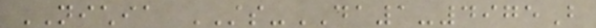NICHIA STS-DA1-4975B
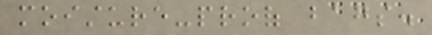moisture-proof bags.
